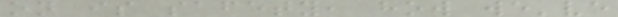on is safety, how we've
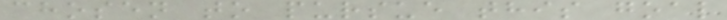chosen to pursue this goal
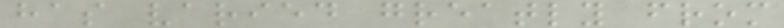has varied greatly from
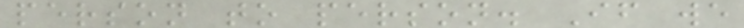person to person. If we
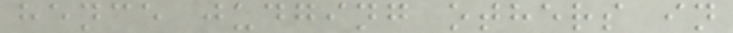hence judging others in
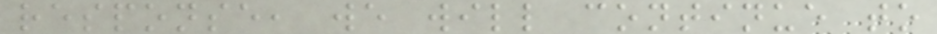response, we will continue to
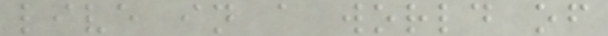live in a world of
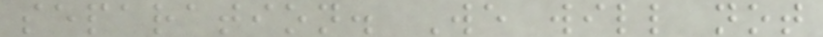separation. We will not
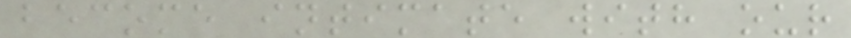become intimate with our
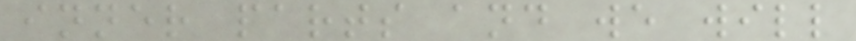inner parts and we will
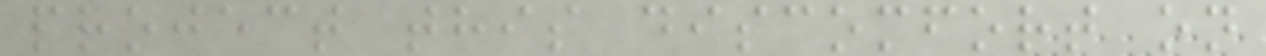project this discomfort on
